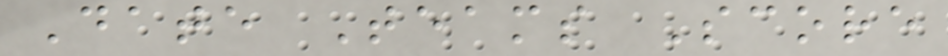Date Teams Score
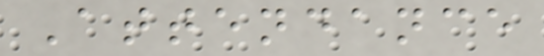Attendance
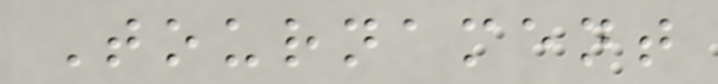Tournament
